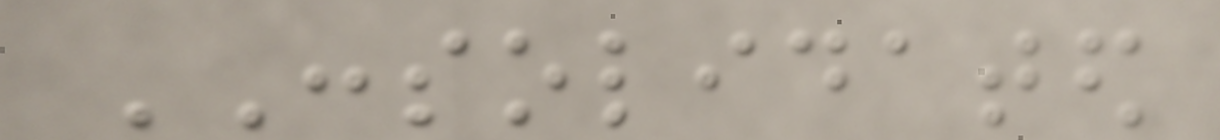CONSOLIDATED
